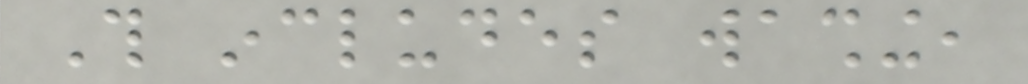This includes washing,
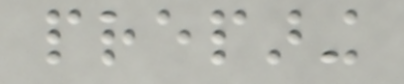preparing
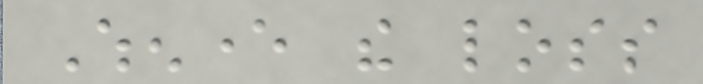Whenever the loss
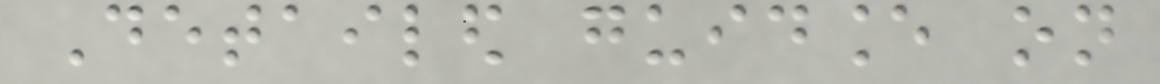Detailed guidance on
